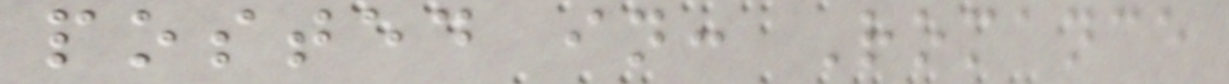posted in: Romance
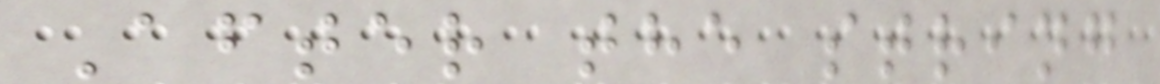After the string
